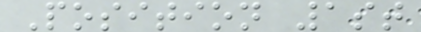Position 1st
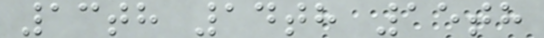13th 14th 15th
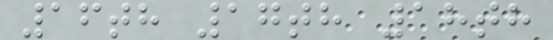16th 17th 18th
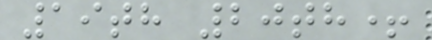19th 20th+
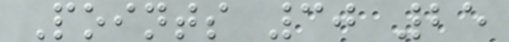Points 30 25
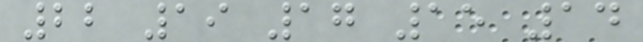22 19 17 15 14
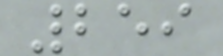259
